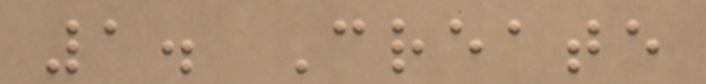1. Create
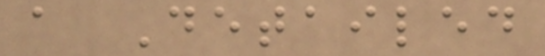a Detailed
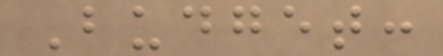Budget:
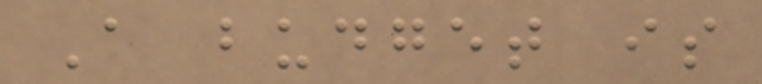A budget is
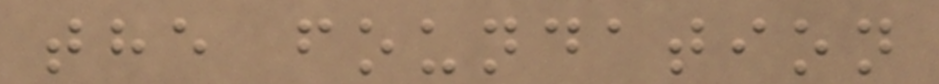the foundation
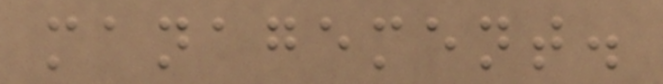management.
